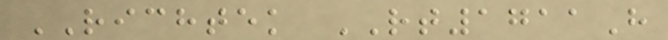RICHTEK RT1711H
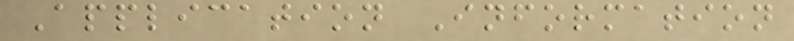Application Information
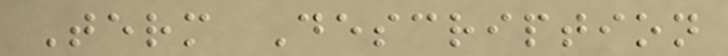Term Description
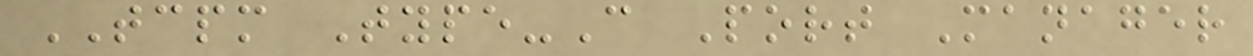TCPM Type-C Port Manager
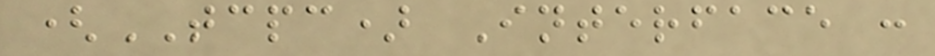(TCPC) Interface :
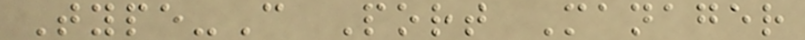Type-C Port Manager
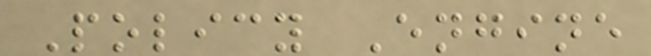Policy Engine
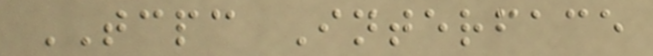TCPC Interface
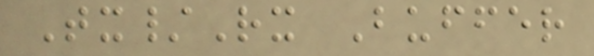Tx/Rx Buffer
